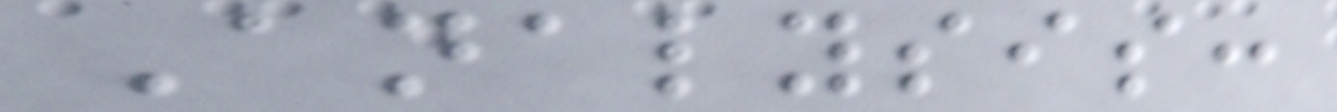Analysis:
